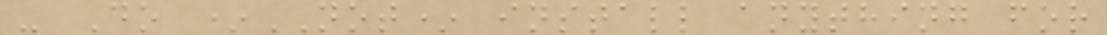- Do *NOT* install anything for
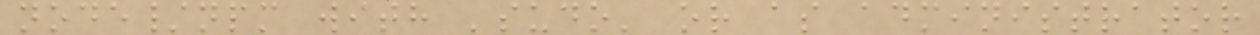node/npm with 'sudo' or as administrator
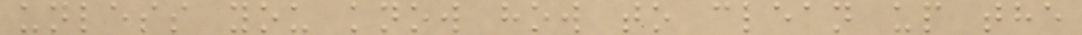unless you know how to clean up the
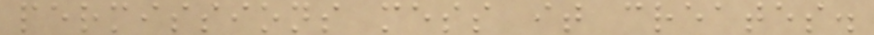permissions mess it creates.
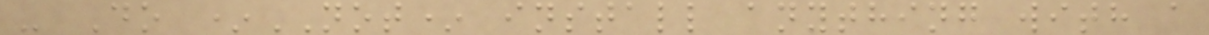- Do *NOT* install anything with a
